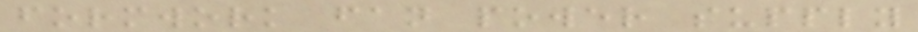formwork fan power supply
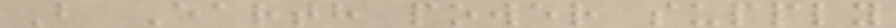B Earth power supply
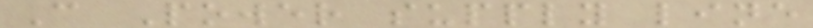C Power supply line
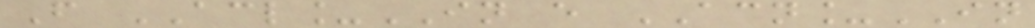F ACL_IN e ACN_IN
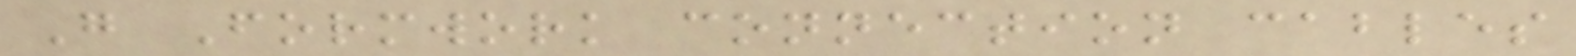G Formwork connection cables
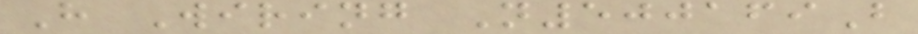H Wiring N500169B
